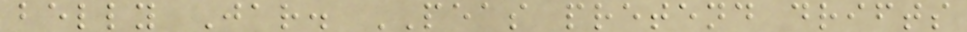belly Jar. PEAS pretend drifts
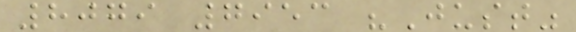8079 7953 "Just"
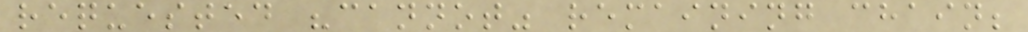requested "cannot" remaining chain;
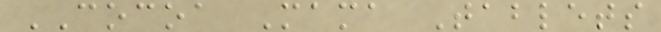COCOA Mama Tablets
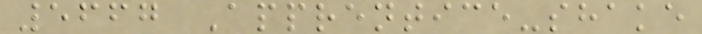5667 Apprentice-shake
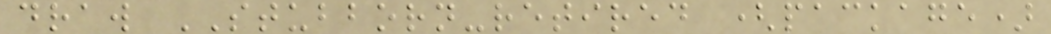draw STUBBORN-retired (package)
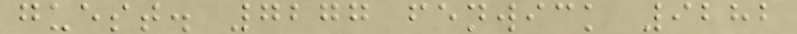guest. 7277 fenwick 9282
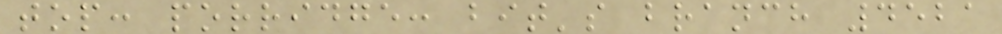top: porridge: bit's branch 4521
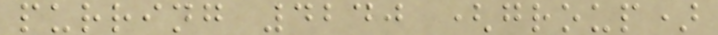purring 4240 (group)
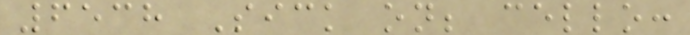6538 Sick on; cello:
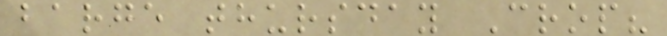barge thursday Crop?
